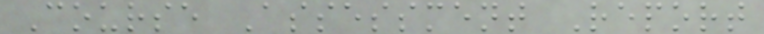Course Assessment Report
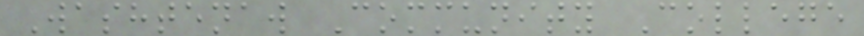Washtenaw Community College
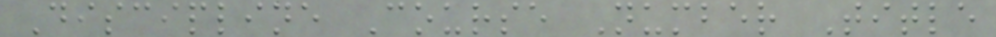Discipline Course Number Title
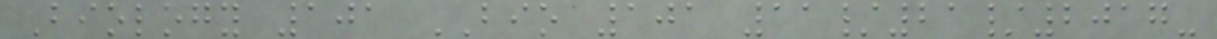Biology 101 BIO 101 11/21/2017-
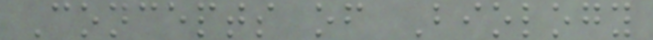Concepts of Biology
